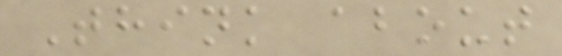Think about
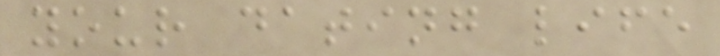your dating life
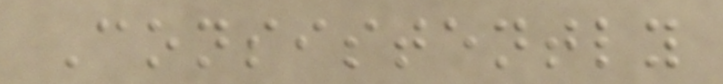Consistently
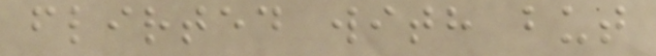flirted with but
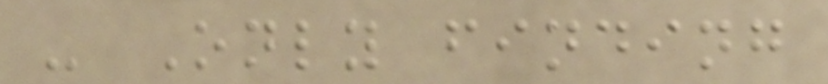- Only finding
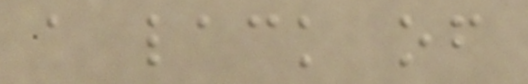a lack of
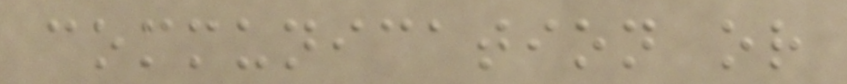communication or
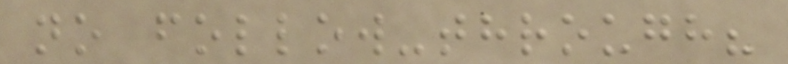no follow-through?
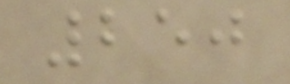250
